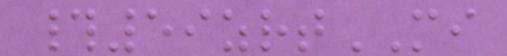#59zrtMI
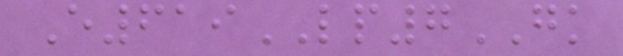E619LP7GK
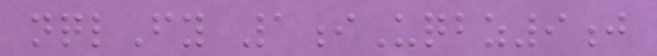nqlFy 1iUqbz9j
